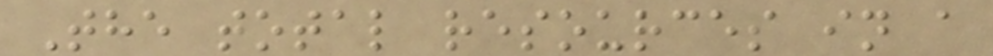The total resources in a
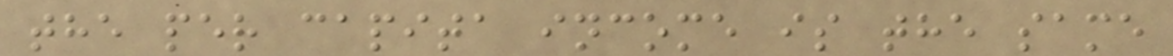the per capita income is the same
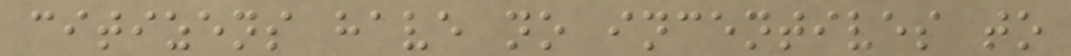citizens have no incentives to
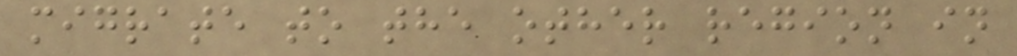migrate to the other region in
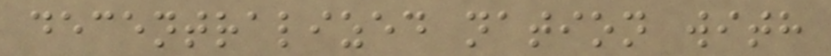decentralized nation with
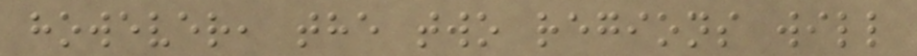however, the two regions will
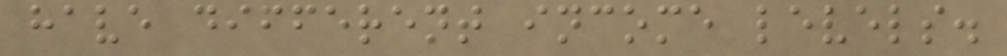have different income levels.
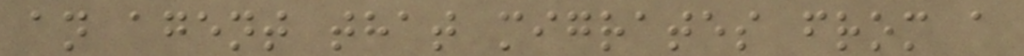an agent that migrates from a
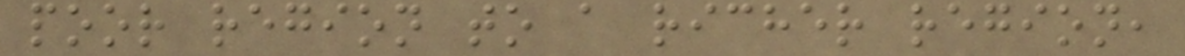poor region to a richer region,
